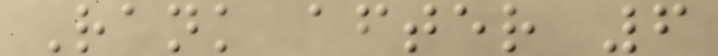Rank after 6
